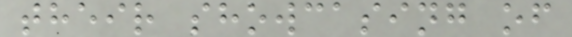their showcasing of
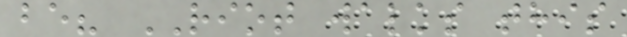be? RIOT walks this
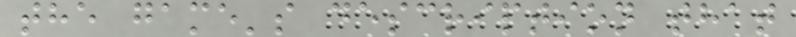the game's description that
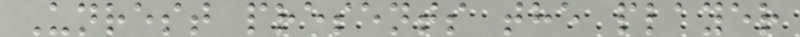Unrest presents the player
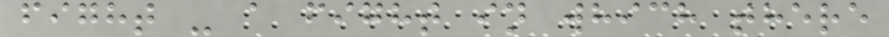fight - a fight in which there
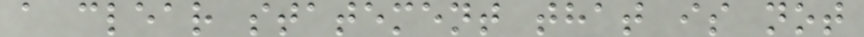a clear statement that is not
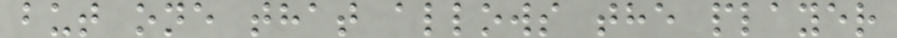but one that allows the player
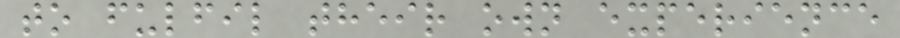to fulfil their own experience
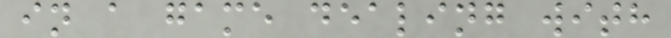in a game dealing with
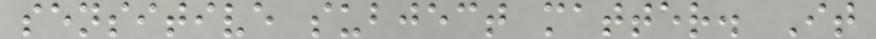sensitive subject matter. It
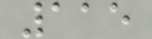115
